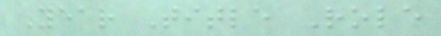Year Title Role
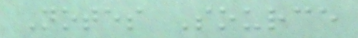Notes Source
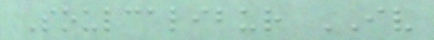Soulcalibur IV
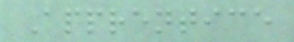Apprentice
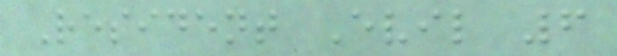Resident Evil 6
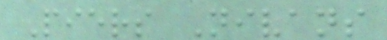Piers Nivans
